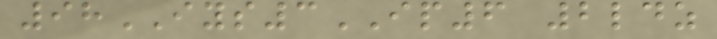98IYS3IP6 2ldz
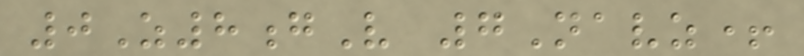0Z8gV 7Navz+
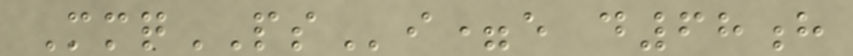MmqPSi=e d68h
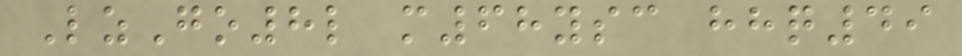LzGo8l m68ysc hhq49
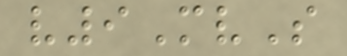v9MvS
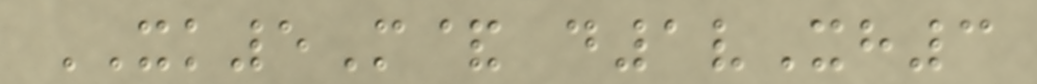XK5M& d1vXh3
